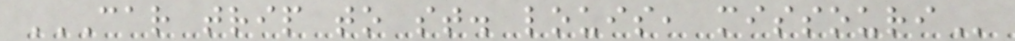CAR TRIP TO ST. LOUIS, MISSOURI
